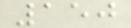150
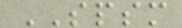SPSM
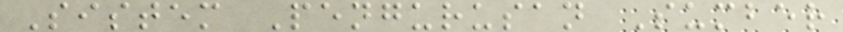Sistem Pengurusan Sumber
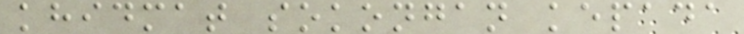khidmat sokongan kepada
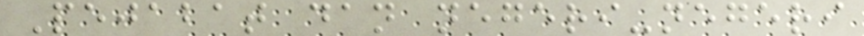Pejabat dan negeri-negeri
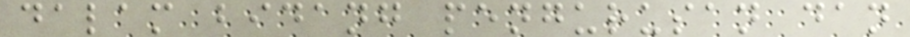dalam bidang pengurusan dan
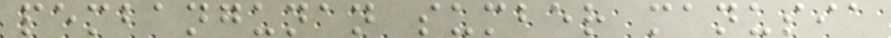pembangunan sumber manusia
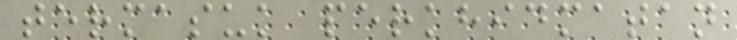termasuk perkhidmatan
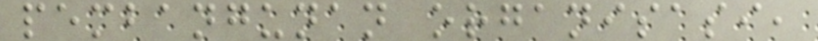pembangunan organisasi,
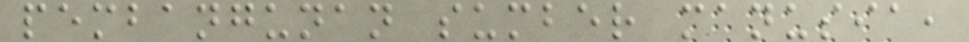pembangunan sumber manusia,
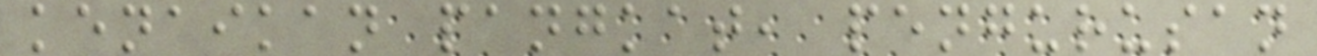kenaikan pangkat, pengurusan
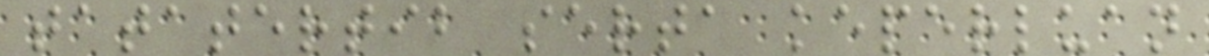tatatertib serta keperluan
